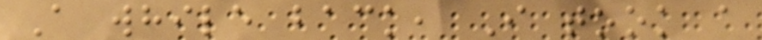A while back, I took a
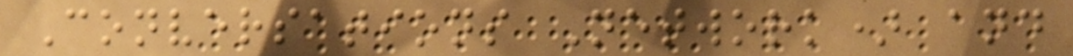Conversations Network) and
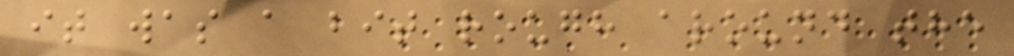it was a bit rough around the
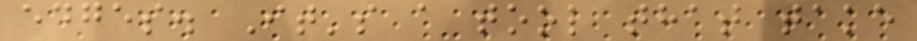edges. It's a tool that take
